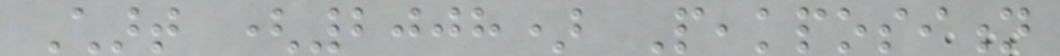Chart (2008) Peakposition
